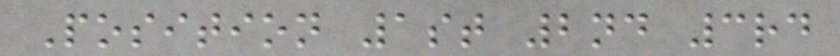Position 1st 2nd 3rd
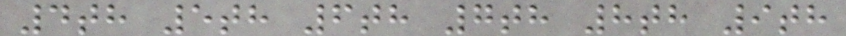4th 5th 6th 7th 8th 9th
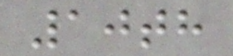10th
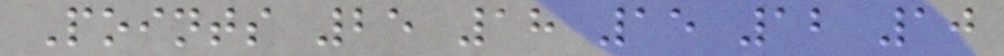Points 25 18 15 12 10
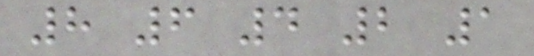8 6 4 2 1
